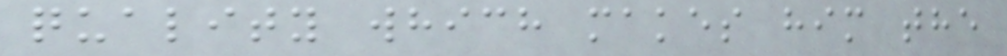quality which makes him the
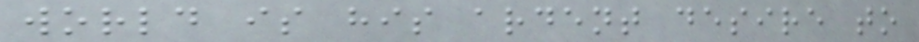world is his ardent desire to
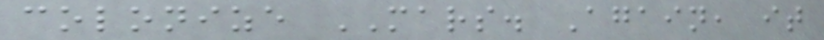colonize MARS. Again, it
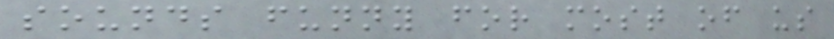sounds funny for most of us
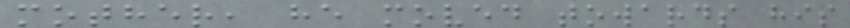mother, he moved towards his
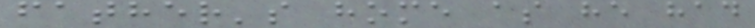father's home as he had
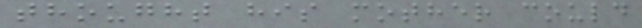thought his mother could
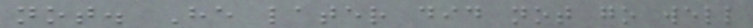not. He later did not go well
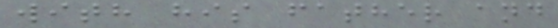with his father and
